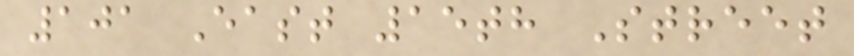101 East 15th Street
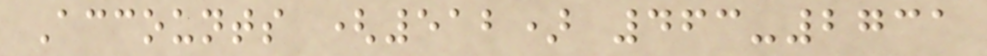Accounts (512) 463-2731
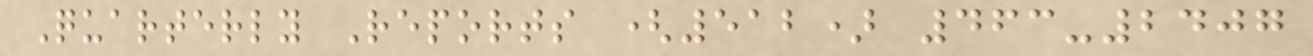Quarterly Reports (512) 463-2407
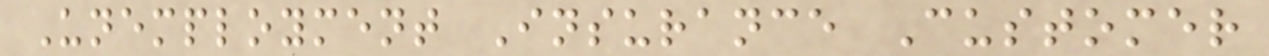Unemployment Insurance Customer
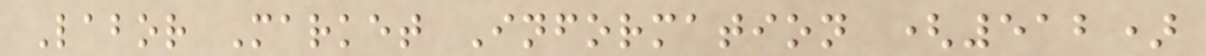Labor Market Information (512)
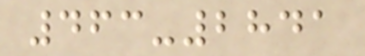463-2841
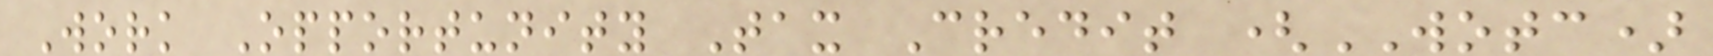Work Opportunity Tax Credit (WOTC)
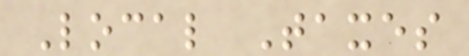Local Taxes
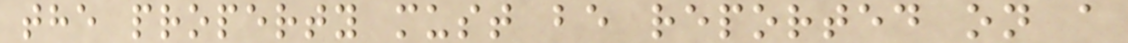the property must be reported on a
